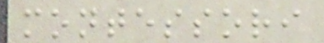montessori
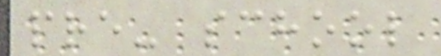pre- school
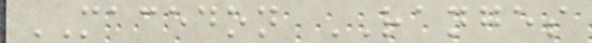MACEDON RANGES
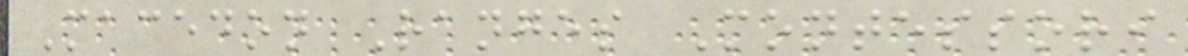Macedon Ranges Montessori
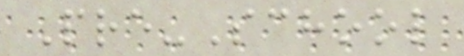Pre-School
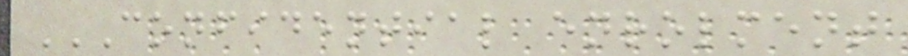CONFIDENTIAL ENROLMENT
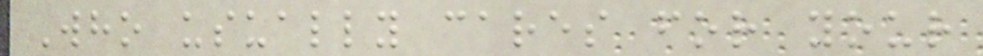Who usually cares for your
